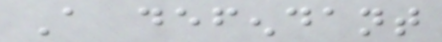A defendant
